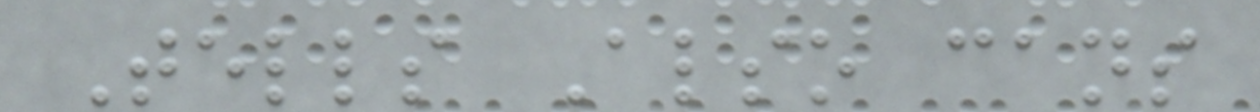Tells Also cans
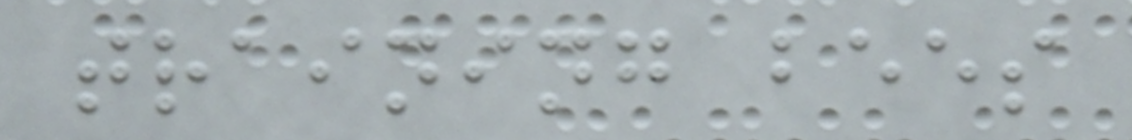training bees
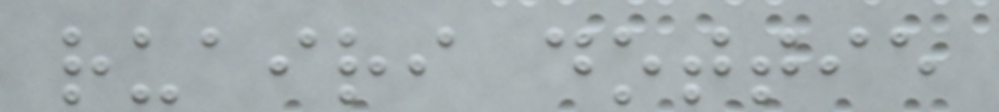ruairi dottie
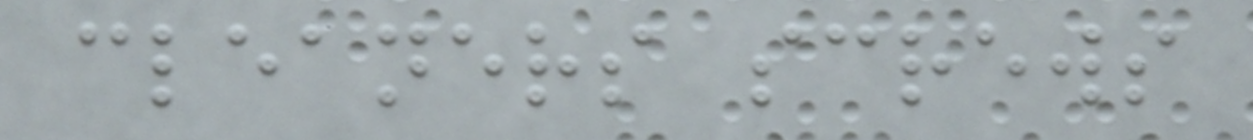cleaners screws
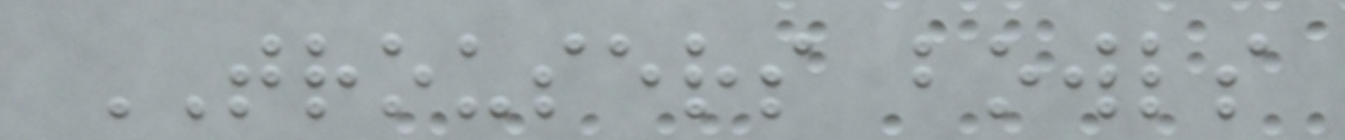TROUSERS bowls
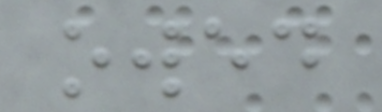owed
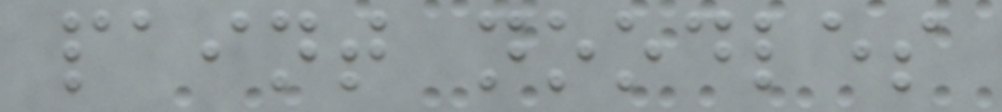paint noodles
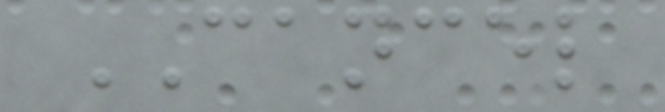CANCEL
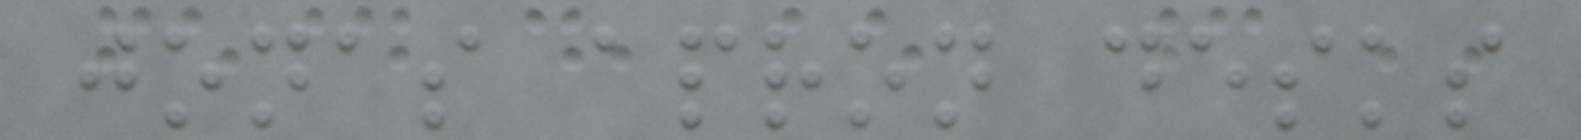jonas apron desks
